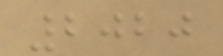2020
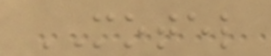MOTEL
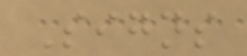Signs
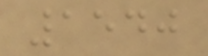1540
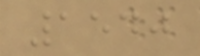1540
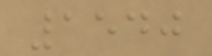1540
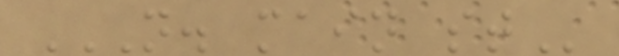N. MAIN ST
